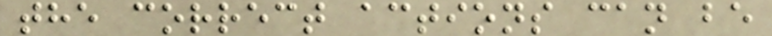the correct actions can be
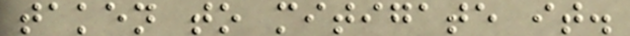taken to mitigate it.
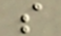s
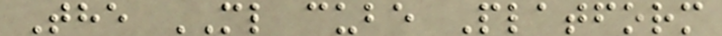The ML cube Platform
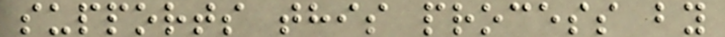supports this process by
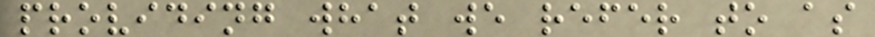providing what we refer to as
